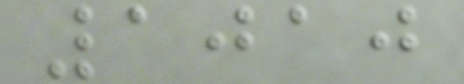1010
